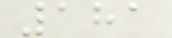181
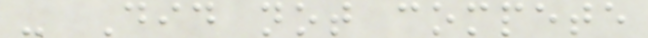- Did not compete
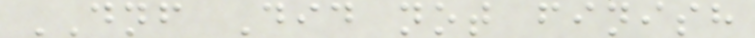DNF Did not finish
